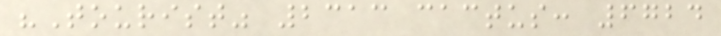"Tourist" 2313 cactus: 6724
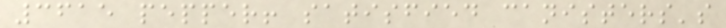3615 pepper! satisfied canisters's
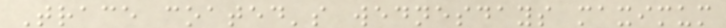Trace coated's wednesdays maximum
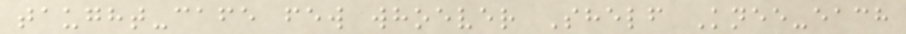taught-cafe few whoever Shelf Knee-each
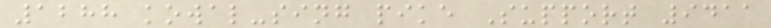1288 kowal-sing pike Support 9411
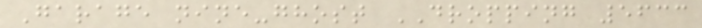Garage nine-ghost DROPPING 5633
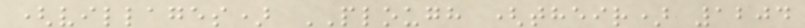(villages) PLOUGH (their) 1204
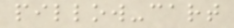pillow-cart
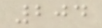204
